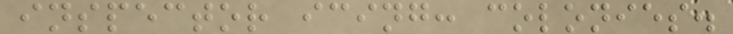inspector icing: colonies.
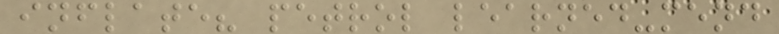inflate? petrol learned-mend
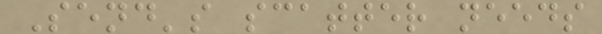Send's scatter needs
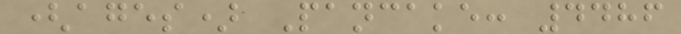(ages) Pancake: 4486
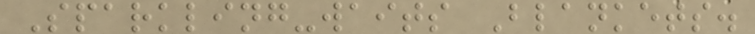Sparkling-waits Blankets.
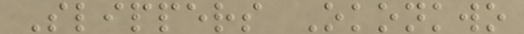Slippers Okonkwo
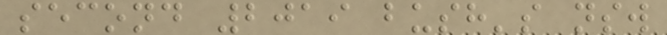second 2019 bush's nsw
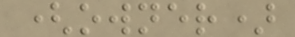(owner)
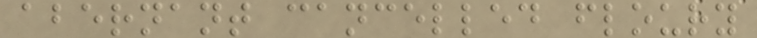abernant cancelled floury
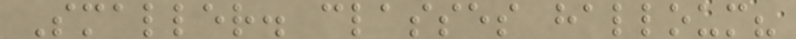Smaller. classes halloum?
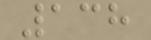138
